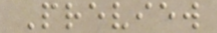Preview
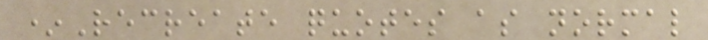*Recreate quotes as normal
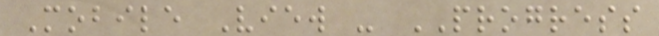Mobile View - PROGRESS
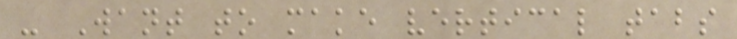- Want to make vertical tabs
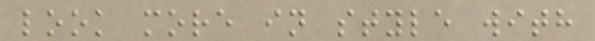look more in style with
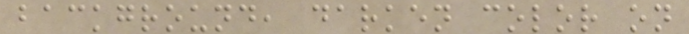background, darken color on
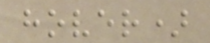hover)
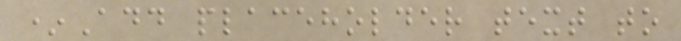*Add placeholder text to
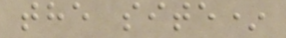the site*
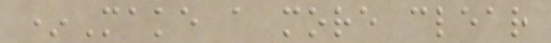*Make a more clear
